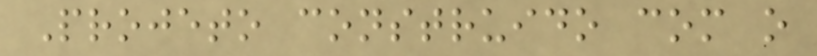Projeto construido com o
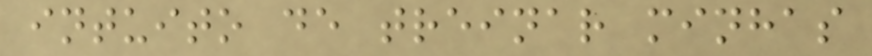intuito de treinar minhas
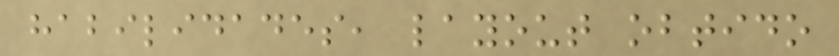habilidades, layout obtido
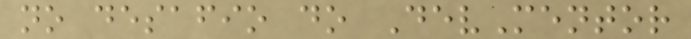no desafio do DevMentor
